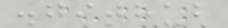.github
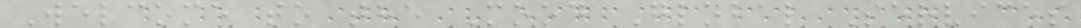Welcome to the Mood Global Services
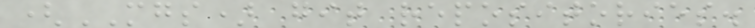(MGS) git repositories.
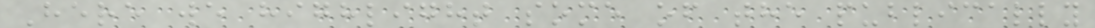Here we highlight some of the publically
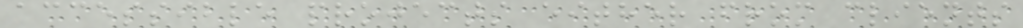accessible projects either from clients
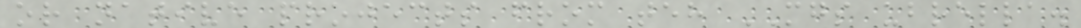or native projects from teh MGS ubrella.
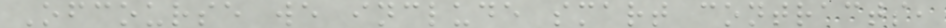Ofcourse we include smart contracts,
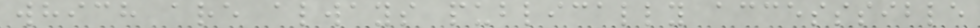which are always publically accesssible
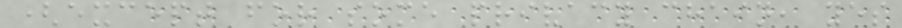(except for some privacy chain, yes
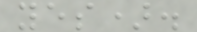yes).
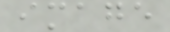image
